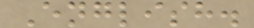English.
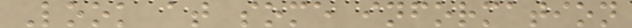Look at some information
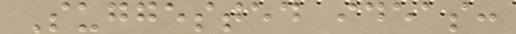Suggested ideas:
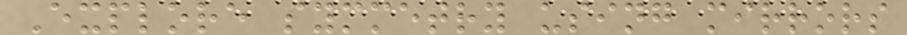Explore symmetry using mirrors
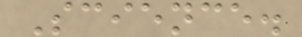Science.
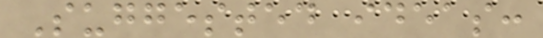Suggested ideas:
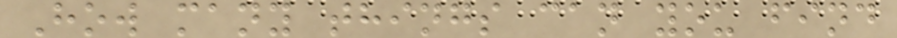How many things can you find
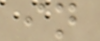in
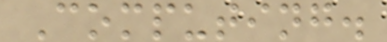Computing.
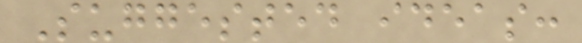Suggested ideas:
